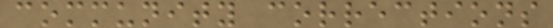community corrections
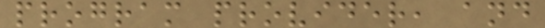program provider, and
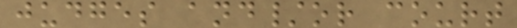judges and/or court
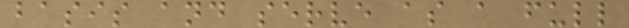basis and serve as a full
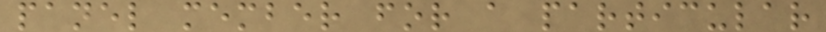panel member for a particular
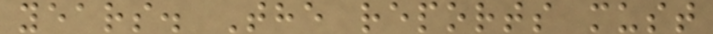years. The reports must
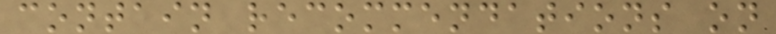contain recommendations on
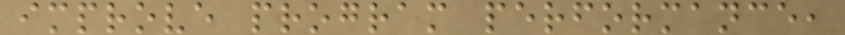improve program performance,
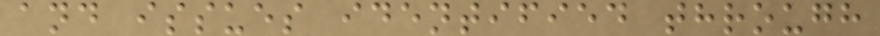and issues identified through
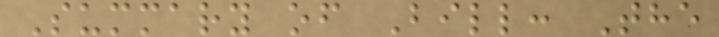Summary of Bill: The
